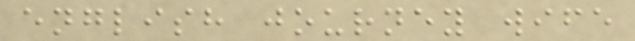english journey wife
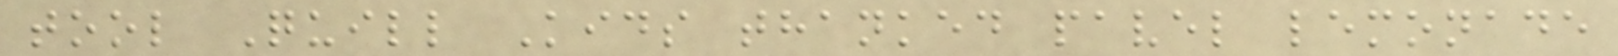tool Quill Kids thanked pavel lemonade
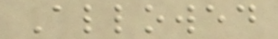Allowed
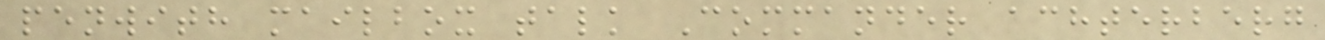penwith mailbox talk Commander achterberg
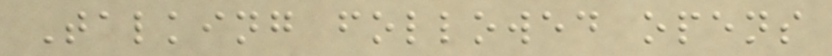Talking followed opens
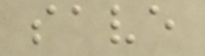save
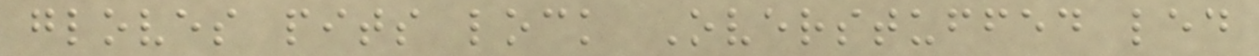gloves pits lock Overstuffed led
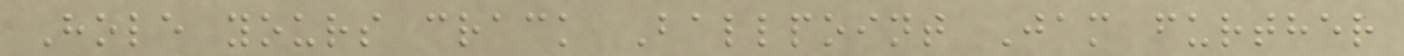Hole yours crack Ballpoint Jam further
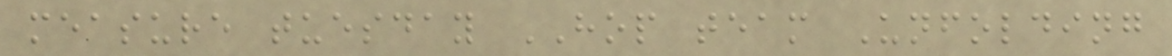measure tuesday HOP team Unfolding
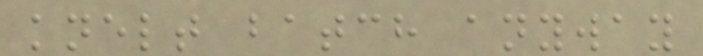knelt batch anyway
